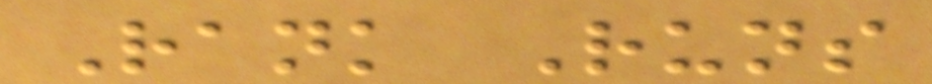Rank Runs
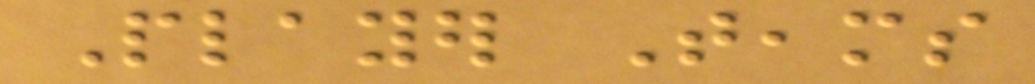Player Teams
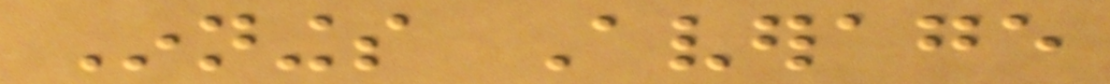Innings Average
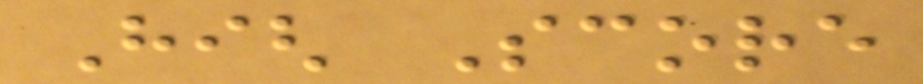High Score
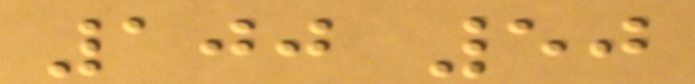100 50
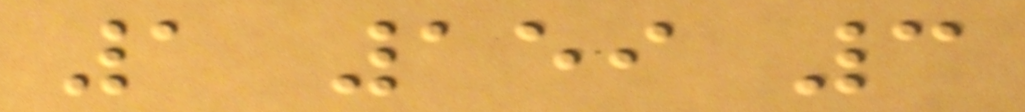1 159 3
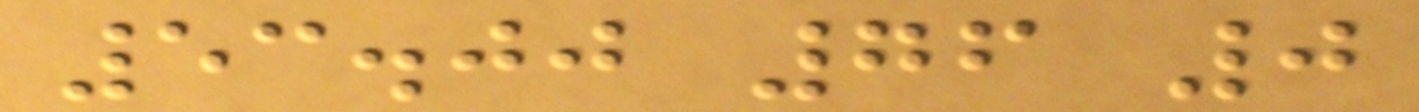53.00 76 0
